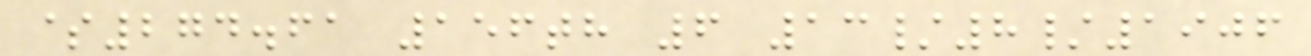$274.61 156th 6 13/8/1906
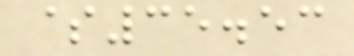$35.53
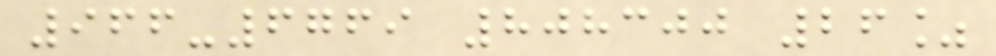966-6769 808300 26%
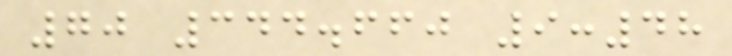70 344.660 9:48
